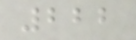222
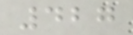427
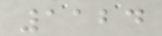1124
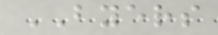BYERS
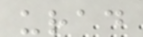urad
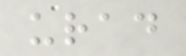urad
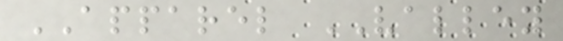APPAREL VALLEY
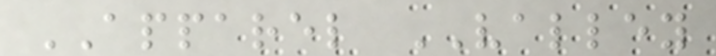APPAREL VALLEY
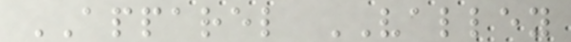APPAREL VALLEY
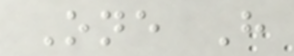One H
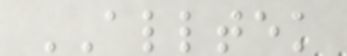ALLTEK
